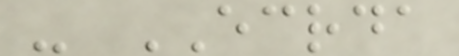- ECRDA
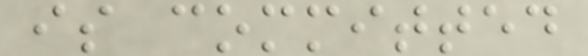is committed
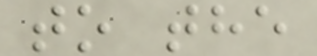to the
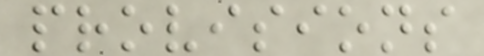provisions
